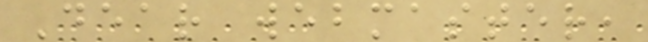Dear webmaster,
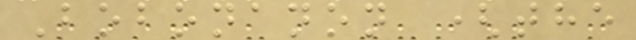Bobonanon (the
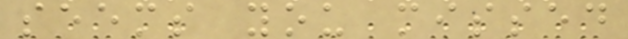seems you missed
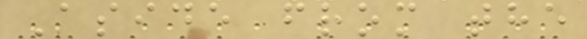Aside from the
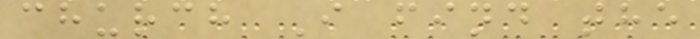church I find the
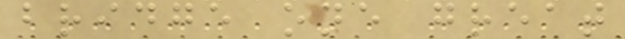bridge one great
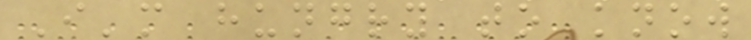I'm hungry to know
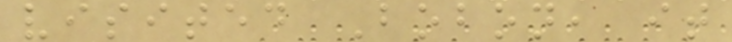visited Bobon, it
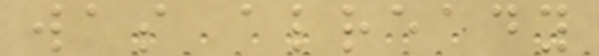was already
